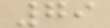79
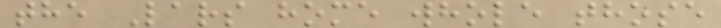the Lars home whole those
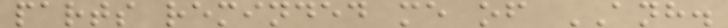parts reminded me of ANH.
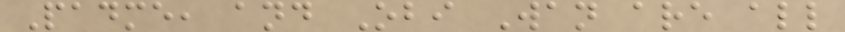Padme, and Obi Wan are all
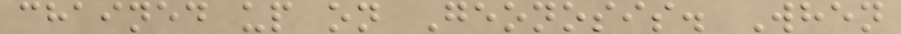chained up on Geonosis. When
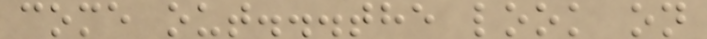come out...the look on
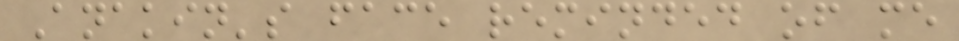Anakin's face reminded of me
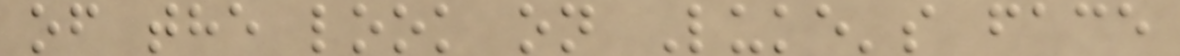of the look on Luke's face
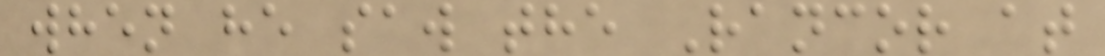when he saw the Rancor at
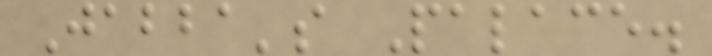Jabba's Palace.
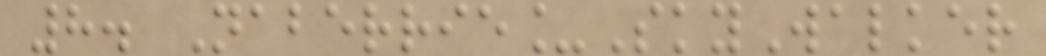8. Naberrie_SkyWalker
